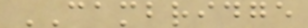CAMBRIDGE
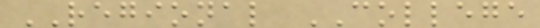REGIONAL COLLEGE
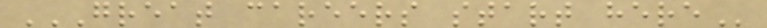GREAT CAREERS START HERE
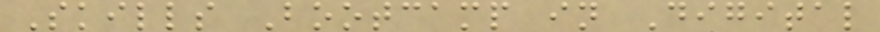Skills Bootcamp in Digital
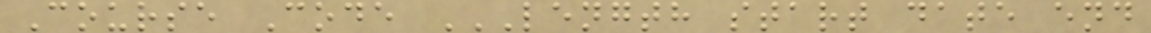Course Code LENGTH START DATE END
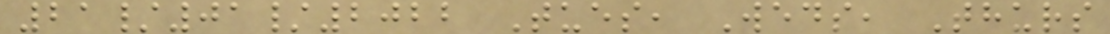21/01/2022 Tues, Weds, Thurs
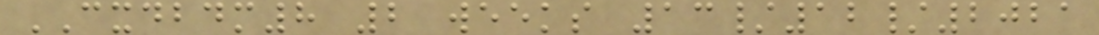CXDBDM8 2 weeks 13/12/2021
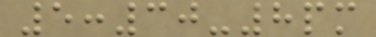5:30-8pm
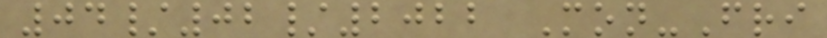04/02/2022 Mon-Fri
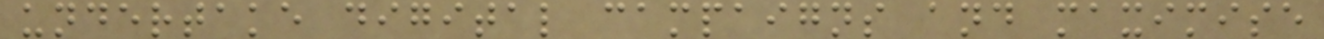undertake digital campaigns and maximise
